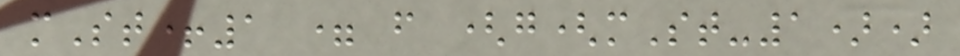mSt+1 = f (g(mSt-1))
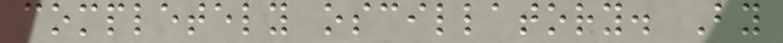completely oscillatory. By
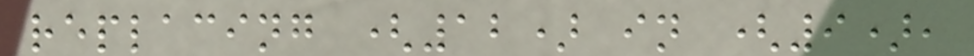replacing (12) in (9),
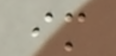im
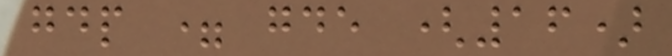gdp = gde (16)
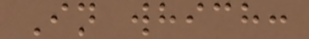In which:
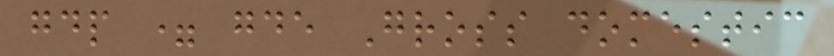gdp = gde Gross domestic
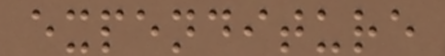expenditure
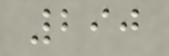290
